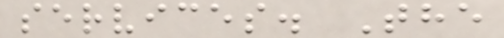services. The
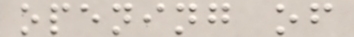opening of
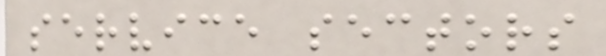service sectors
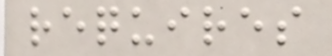requires
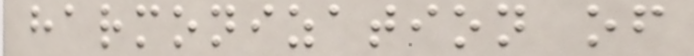harmonization of
